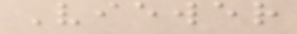Viewer
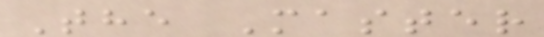The Master
